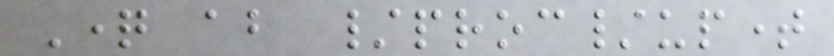Question about /proc/uptime
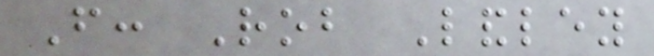From: Rob Landley
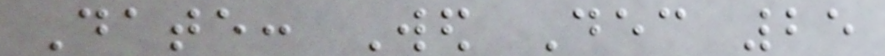Date: Wed Dec 25
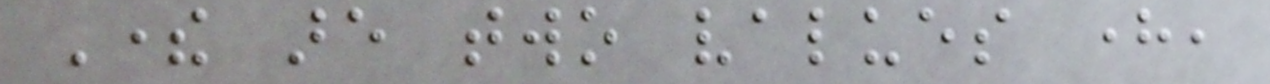There are two values here,
